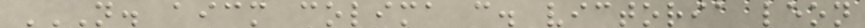N. AICM COLIMA C. VICTORIA LEON
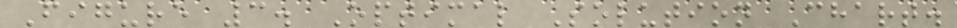Figure 3. Optimal Solution Chart.
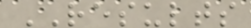RESULTS
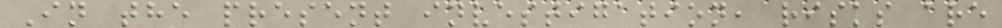In the present investigation, risks are
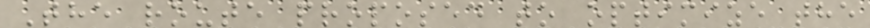The route proposed to optimize the
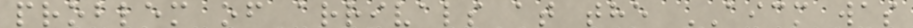problem of arrivals at the AICM was
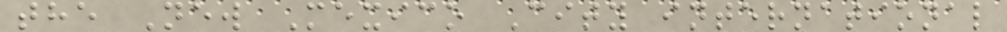the New Mexico City international
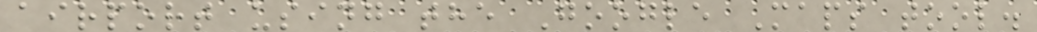airport using the Google Maps tool.
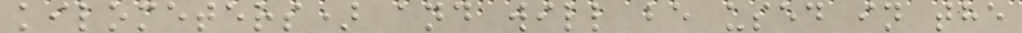kilometers) and will be used in the
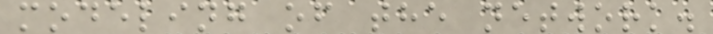modeling of the network.
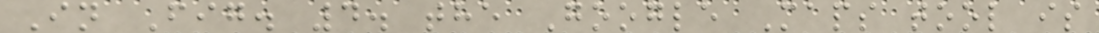In Fig. 4. the Google Maps tool is
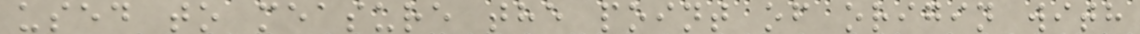used to measure the point of origin with
